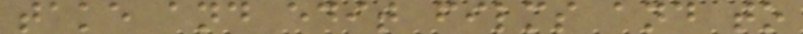take and edit films and to
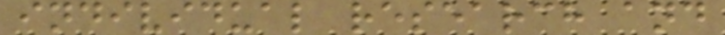individual research and
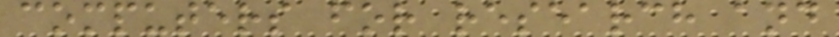computers for research and
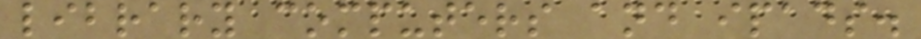library computers and ipads.
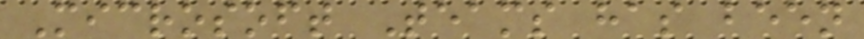Microsoft Teams has been
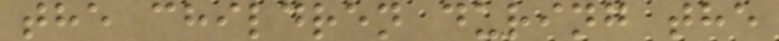the children during the
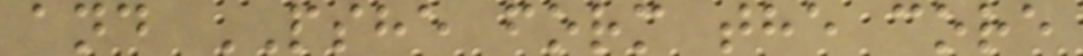and PSHE form the core
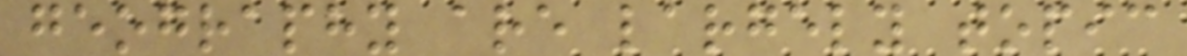geography are largely topic
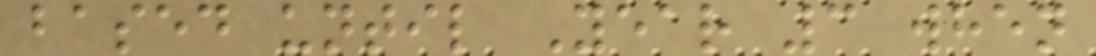based until Year 3 when
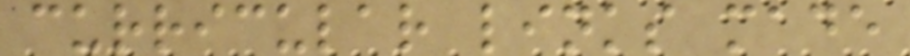curricular links made
